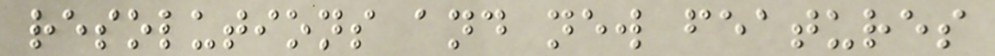resolutions and new features
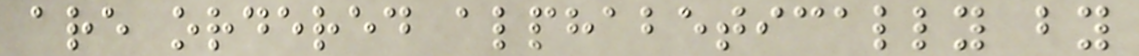are ordered alphabetically by
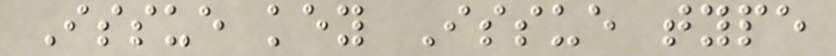Issue key Issue type
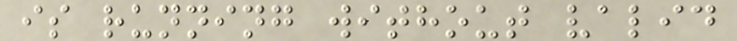is running without valid
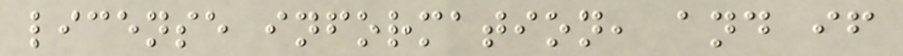license information, and if
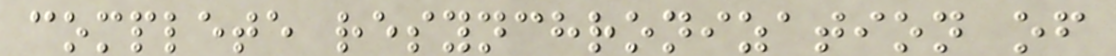complete resynchronization of
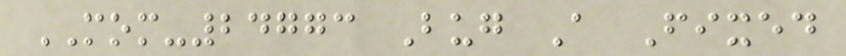MOM-24773 Bug A Fixed
